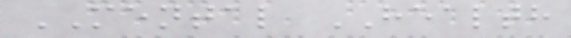MENTAL HEALTH
